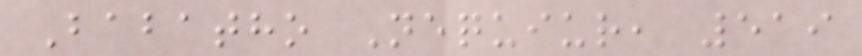Babatho Nequiur, 519
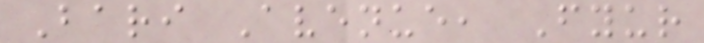Bari Avenue, Fyur
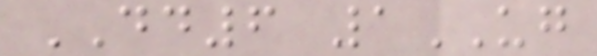DD6 1UG
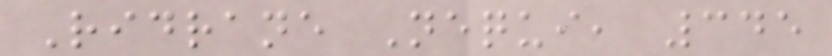Ridrane Nequi, 345
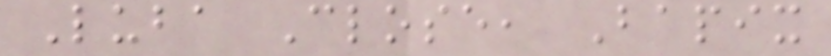Luba Close, Bapix
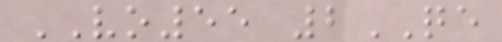VO55 2QE
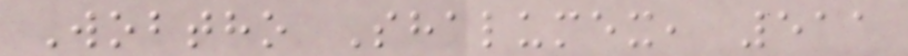Wobtho Shalumex, 511
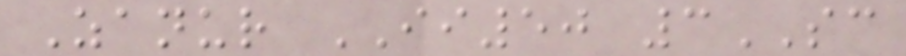Zanur II50 3SC
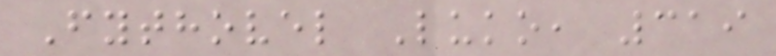Fythovel Luko, 319
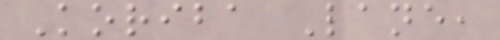Koriba Lane,
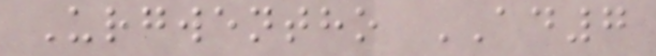Urgwentho AD7
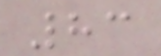83
